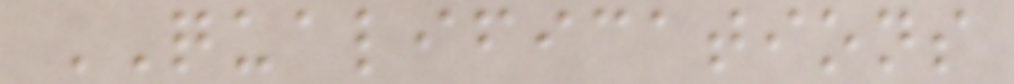QUALIFICATIONS
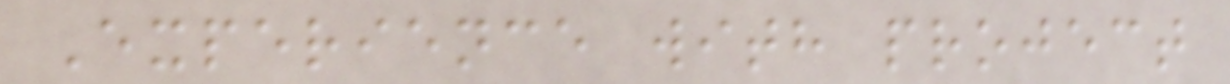Experience with project
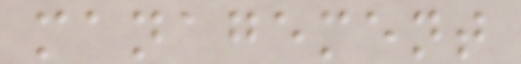management
